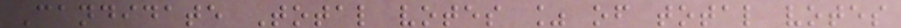Candidate Total votes % of total votes
